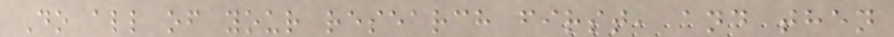Do all of your research first, and then
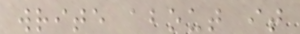write about it
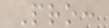Pro:
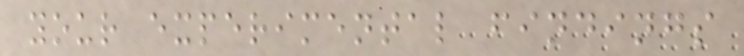your experimental findings
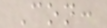Con:
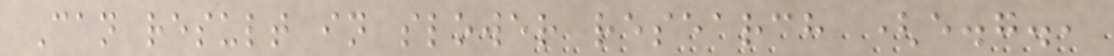Can result in slower research (e.g.,
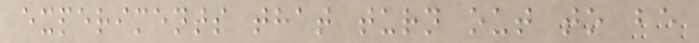experiments that turn out to be
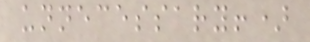unnecessary!)
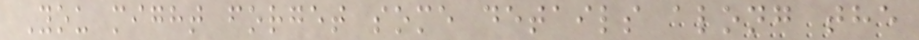You might forget some details along the
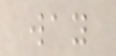way
